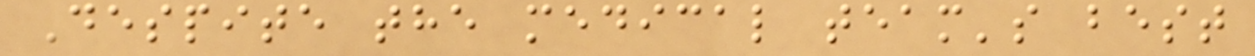Despite the medical team's best
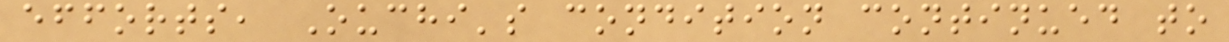efforts, Ouchi's condition continued to
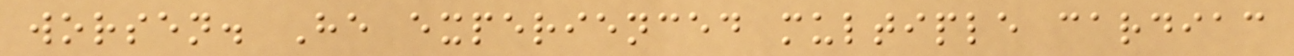worsen. He experienced multiple cardiac
